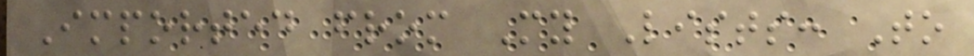Imported from My Lists: To
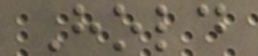Hold
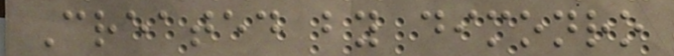Created by dimonro
